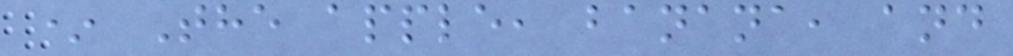* The apple, banana, and
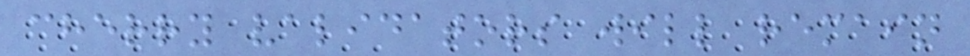cherry validators will remain
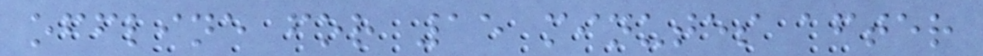offline for 15 minutes after
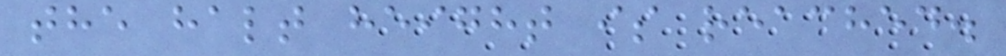the halt height is reached.
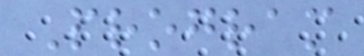Program
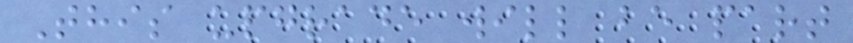This upgrade will be part
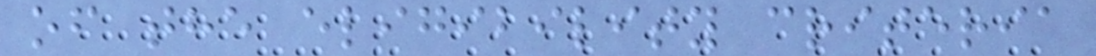of the eligibility criteria
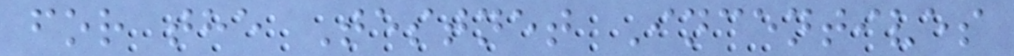for the Testnet Incentives
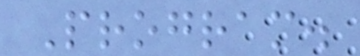Program.
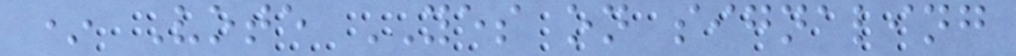* Vote YES on signaling
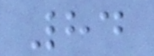84
